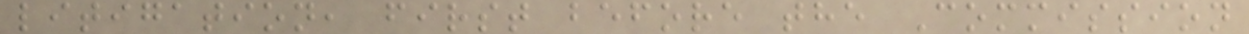litigation, first before the Commission
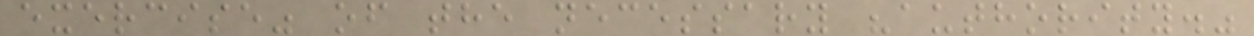exercise" of the necessary "authority."
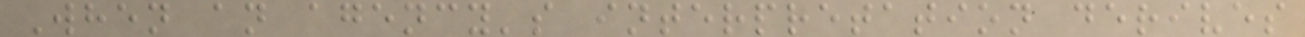When an agency's interpretation derives
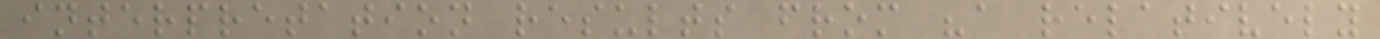interpretation results from "a relatively
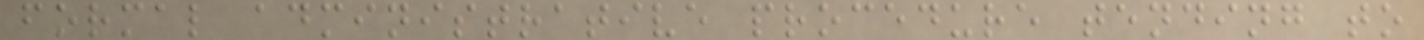formal administrative procedure tending to
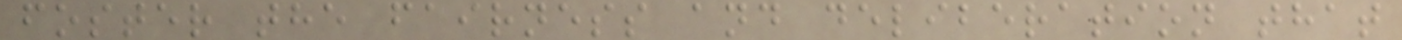foster the fairness and deliberation that
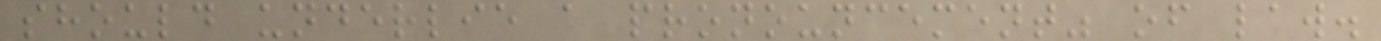should underlie a pronouncement" of law.
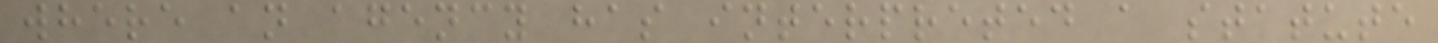where an agency has interpreted a statute
